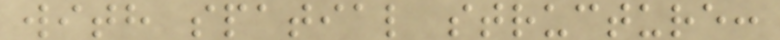with spatial structure:
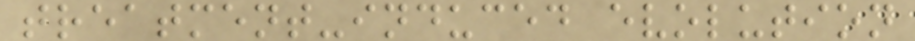treatment-induced evolution
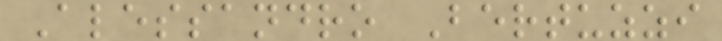Alessandro Bertuzzi
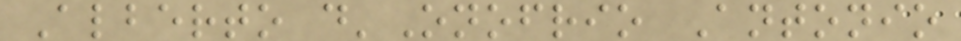Alberto d'Onofrio Antonio
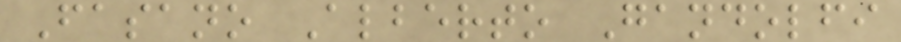Fasano Alberto Gandolfi
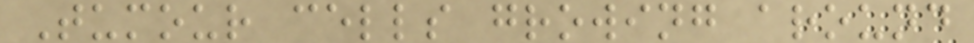Tumour cells growing around
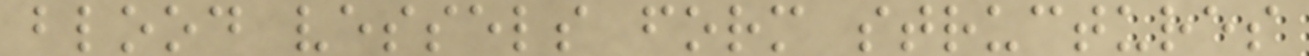blood vessels form structures
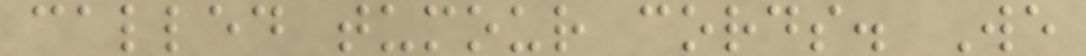called tumour cords. We
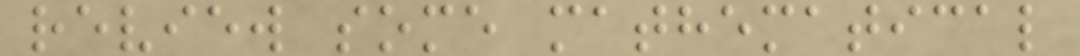review some mathematical
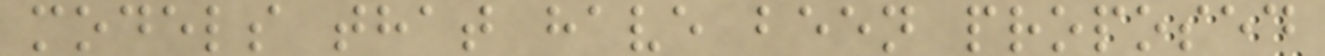models that have been proposed
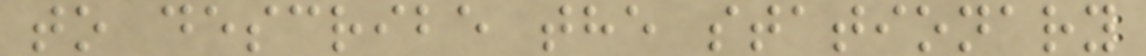to describe the stationary
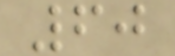60
